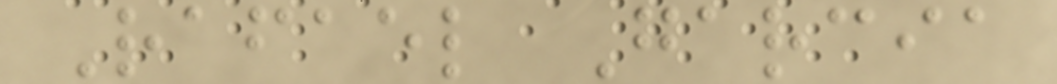Rafael Garcia
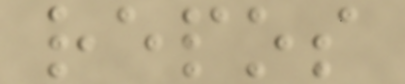repos
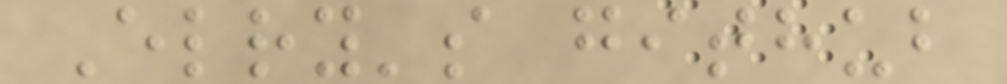Elry's github
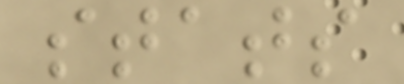stats
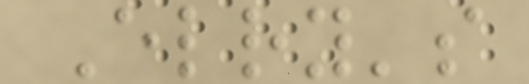Elry's
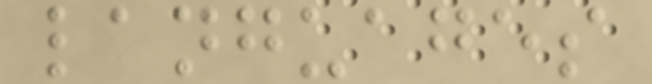languages
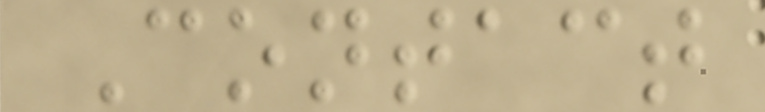Contact
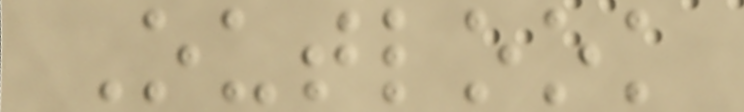Outlook
